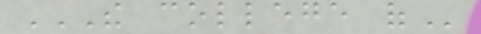THE COLLEGE OF
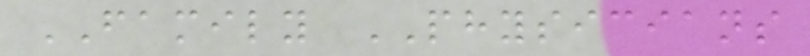FAMILY PHYSICIANS
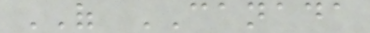OF CANADA
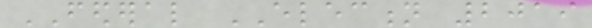FEDERAL ELECTION 2019
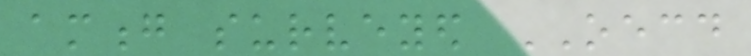among surveyed OECD
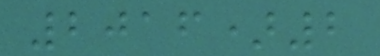2016)2
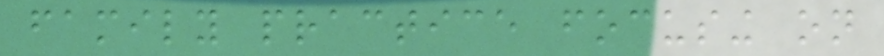family practice focusing on
